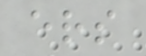ers
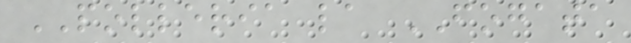POLLERIA la FOGATA
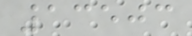13503
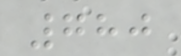780
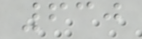630
